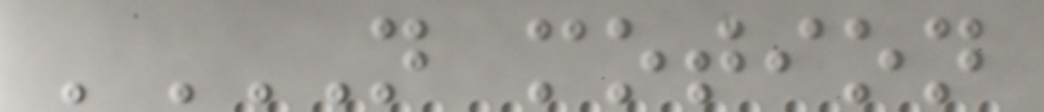'N MOTION
